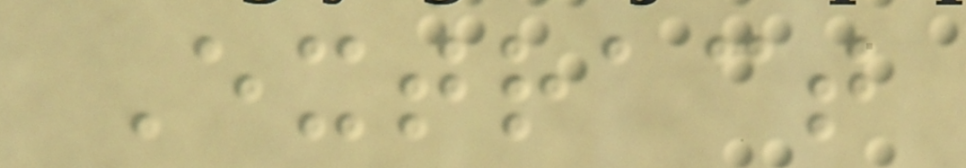Extract
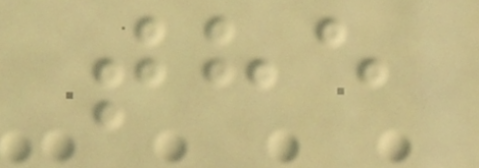the
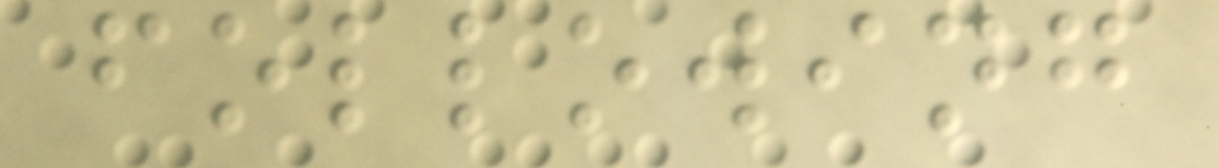following
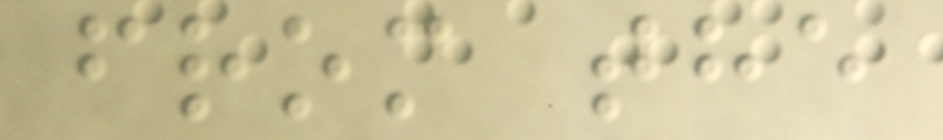from the
